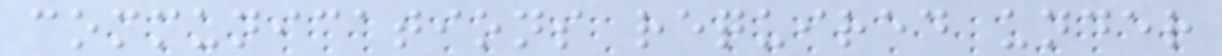communications required under
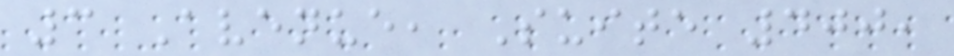3 Avenue, Suite 400,
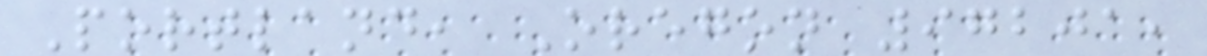Portland, Oregon 97201,
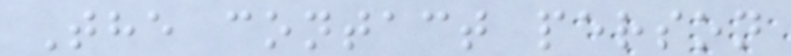The contact person
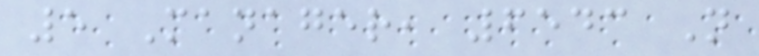5 Manager, 6543 N
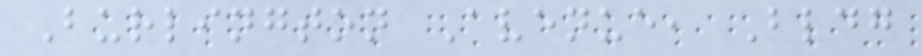Burlington Avenue, Bldg
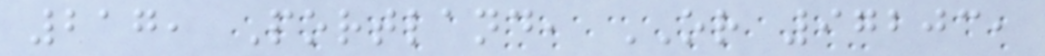217, Portland, OR 97203,
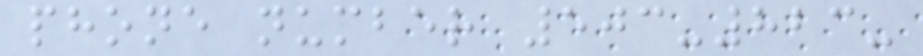phone number 503-823-
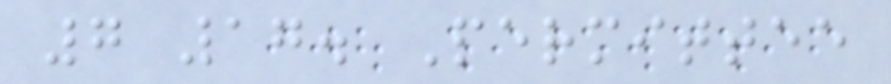7 17. Permittee
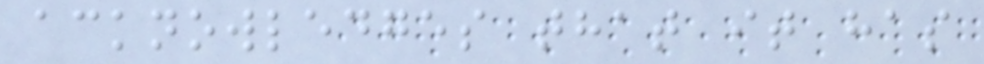acknowledges that it has
